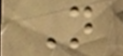N
